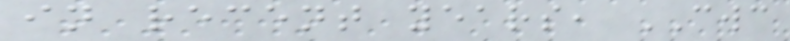in recent years, CWC
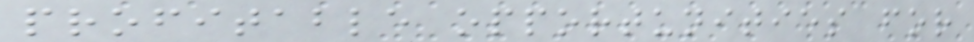profitable opportunities for
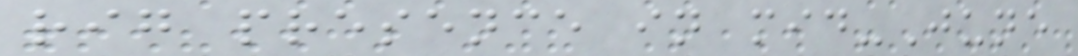rig presence in mid-June
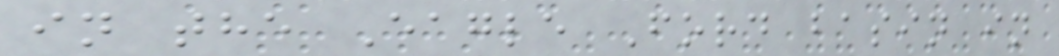in the Eagle Ford basin in
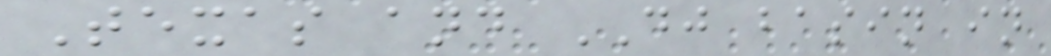Texas and DJ basin in
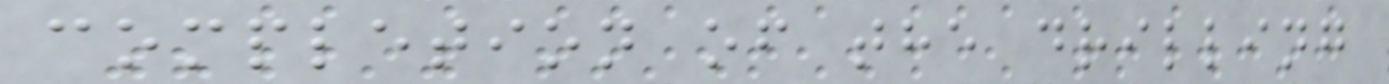completion of the drilling
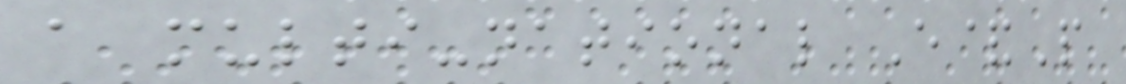a multi-national E&P
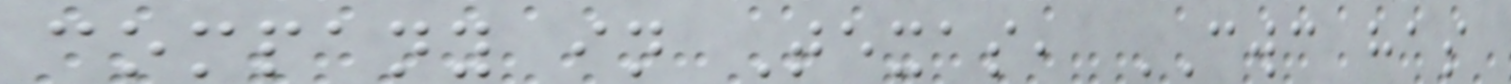company in Texas, CWC has
